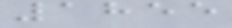1855
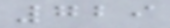729
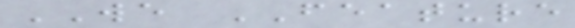WE FEATURE
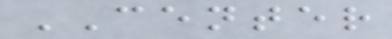CENTER
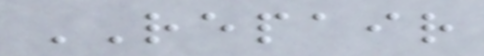REPAIR
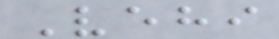Vehi
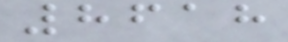8618
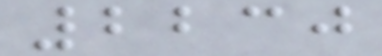2230
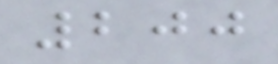200
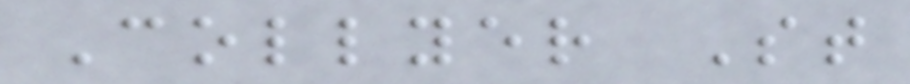Collyer St
